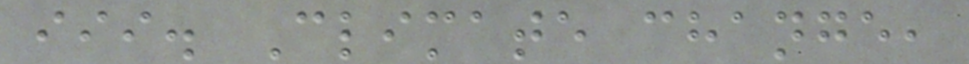iii. Climate change,
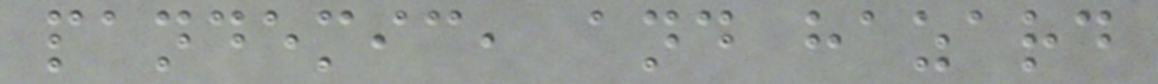pandemic, and hazard
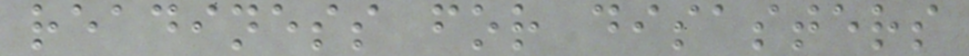readiness for disasters
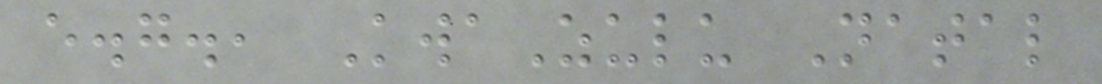e.g., KwaZulu Natal
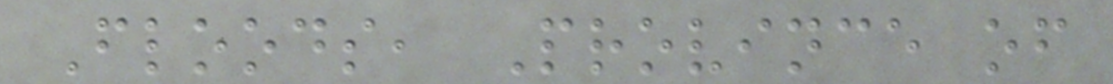Floods, Province of
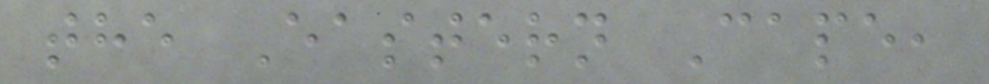the Eastern Cape,
